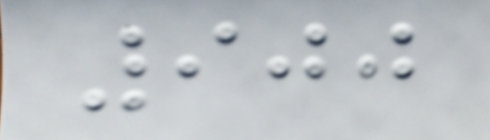900
